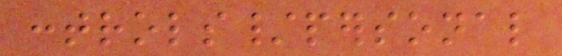controls/personal
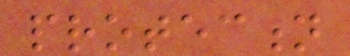protection
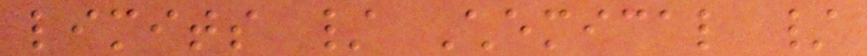limits / Chemical /
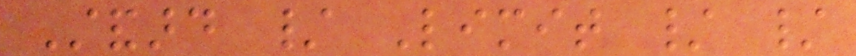Standard / Limit / /
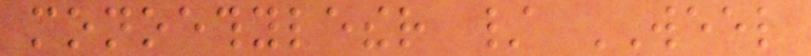monoethylether / WEEL
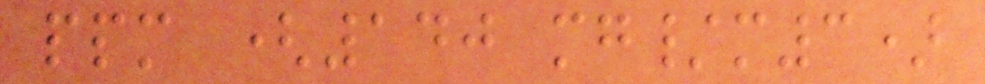ppm (140 mg/m3)
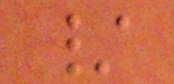/
